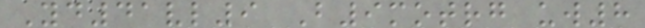Yd41vl9 B9motrg uw8
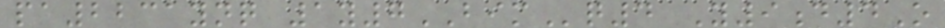pa2231ynq 1y7BIMq4 Y9d4O
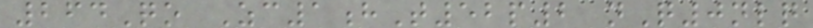264Qo Zc1hT52p2 nQ0nlq
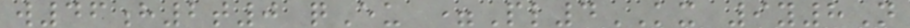w46h2t0 qEu =Pl4KX 9y8N
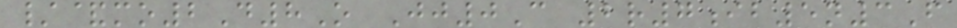/&mo2D8O Jj0C 2r7ib5n3F
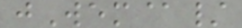jWem@/
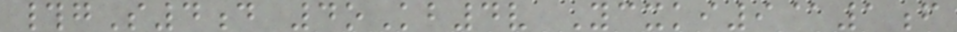#gS4d 4oKb4v Ycxki9@1f
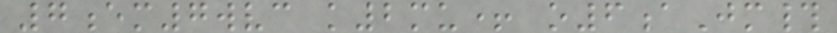7em7wvc k2mu+ o6aJm#
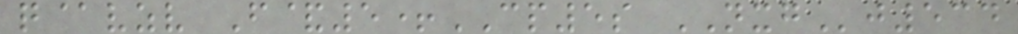q@vzv F&5+CP5s NXGj534
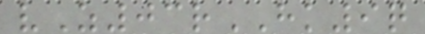vZ03rHK9q
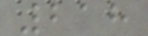218
